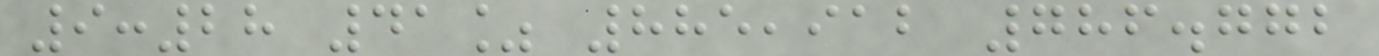9:28 41% 885,912 786.772
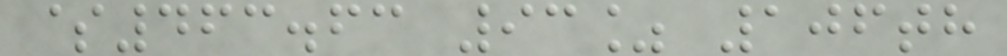$463.63 93% 106th
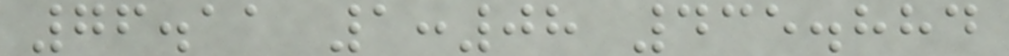76.11 1:08 435.884
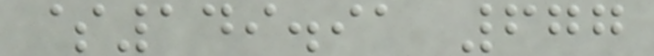$149.91 677
